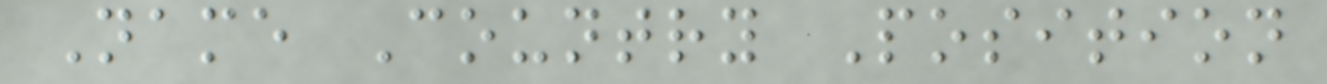Name Country Position
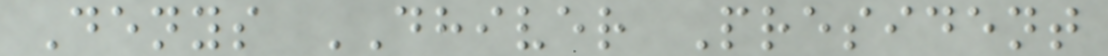Denys DHIVER President
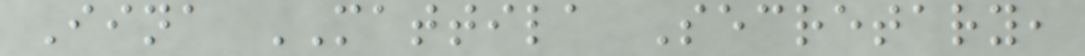Iina MATTILA Secretary,
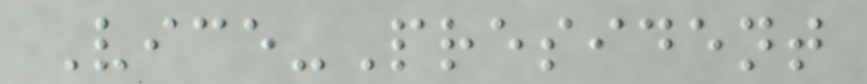Vice-President
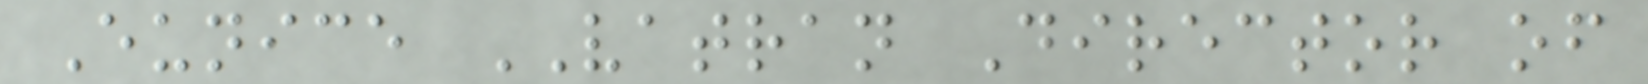Eunice VATRAN Director of
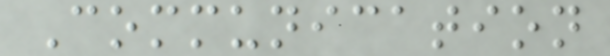Communication
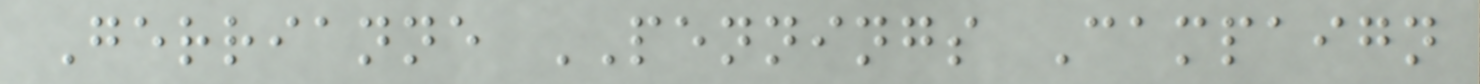Gerrianne PENNINGS Campaign
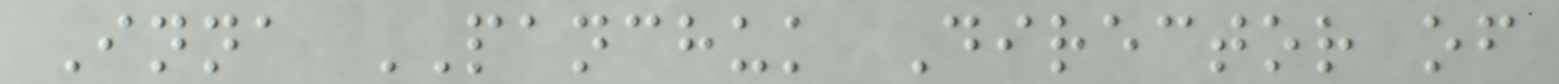Inna PANCHUK Director of
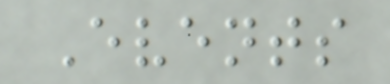Events
